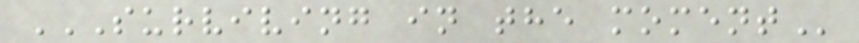SURVIVING IN THE MOMENT
